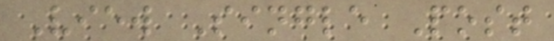View Single Post
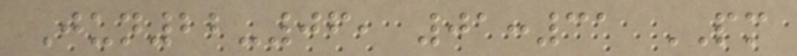Jun22-06, 01:31 PM
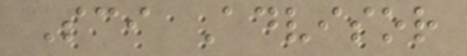Sci Advisor
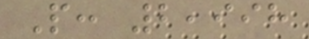P: 2,998
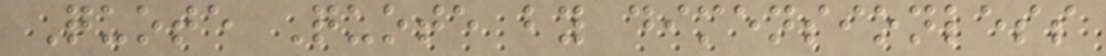Quote Quote by dimensionless
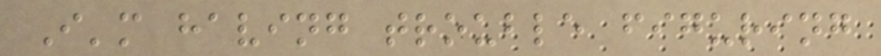I'm having trouble figuring
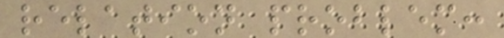relation problem:
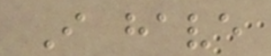I have
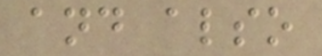and also
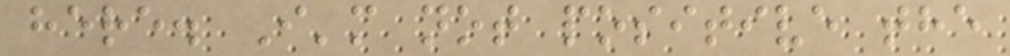here. I'm not positive the
